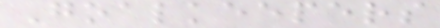Goalkeepers
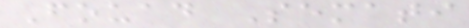Fouad Semati
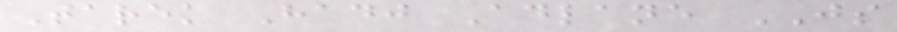Tarek Hadj Adlane JS
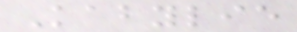Kabylie
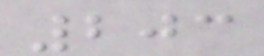203
